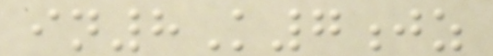in8K7jz
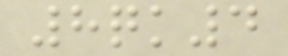8qk4
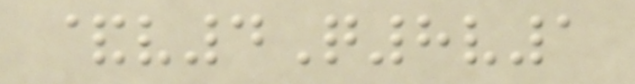&v4Q8v1
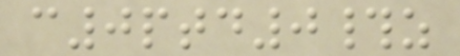c0ptd0#z
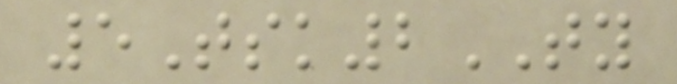5Tsk2TY
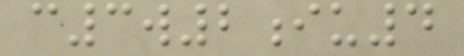c3w2iu4
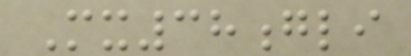Mx38gli
